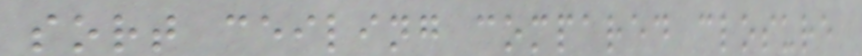sort ceiling compared closure
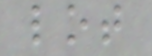lot
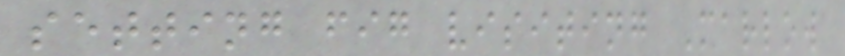setting fig visiting Marlow
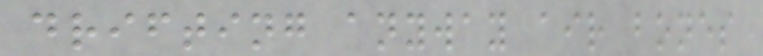drifting anyway air bones
